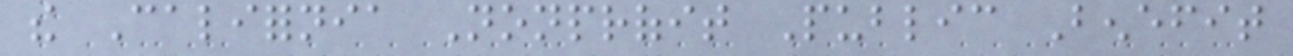the California Nonprofit Public Benefit
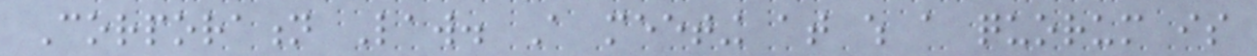Corporation Law. A meeting at which a quorum is
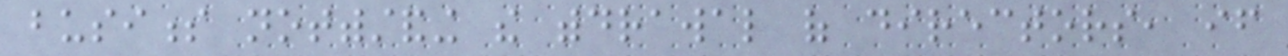business notwithstanding the withdrawal of directors, if
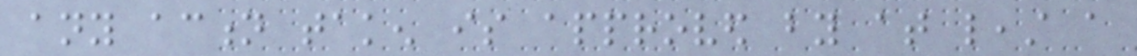any action taken is approved by at least a
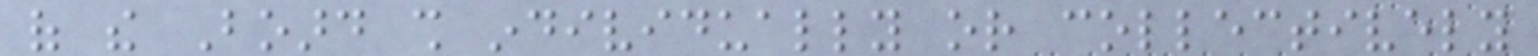of the Board shall individually or collectively
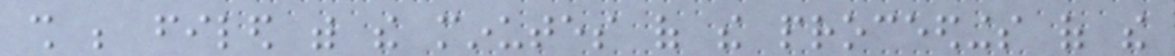shall be filed with the minutes of the proceedings of the
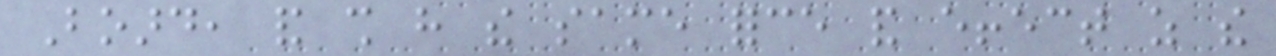Board, and shall have the same force and effect as the
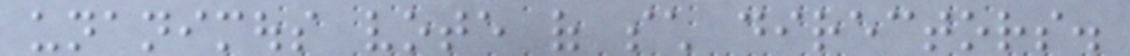unanimous vote of such directors.
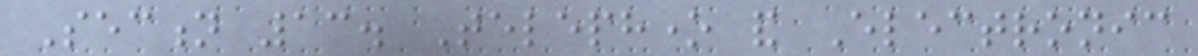Section 13. Telephone and Electronic
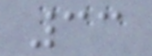33
